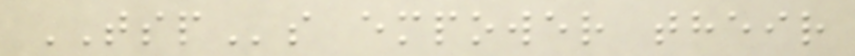TSPs empower their
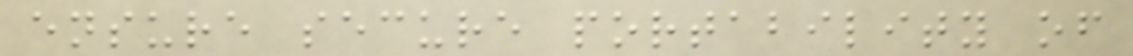ensure secure portability of
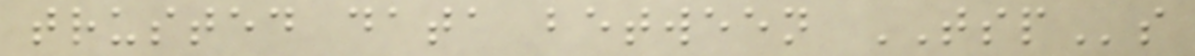trusted data between TSPs
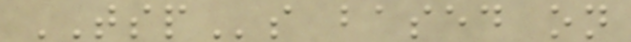TSPs based on
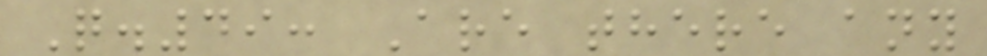Q.49: Are there any
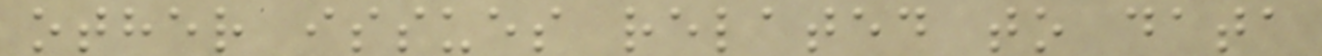other issues related to data
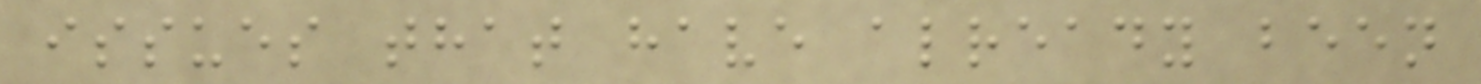issues that have already been
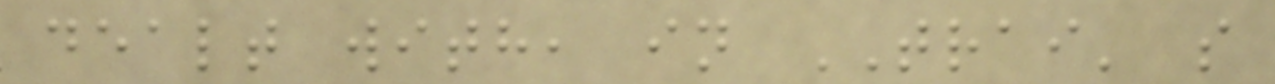dealt with, in TRAI' s
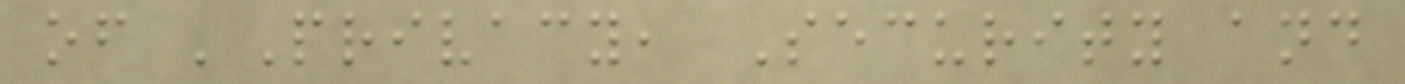of 'Privacy, Security and
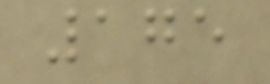175
